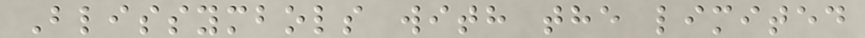Blissymbols with the limited
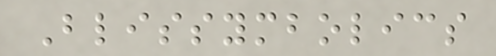Blissymbolics
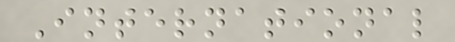International
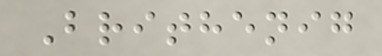Brithenig
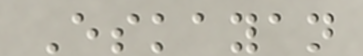Eskayan
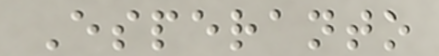Esperanto
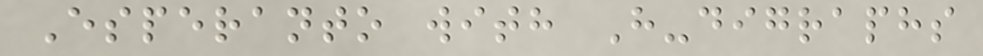Esperanto with H-digraphs
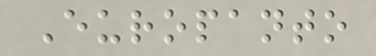Europanto
